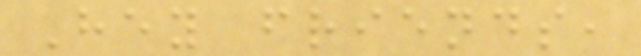Hey friends,
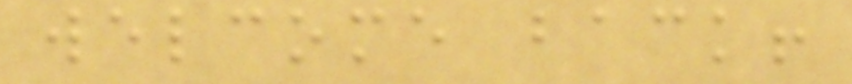welcome back!
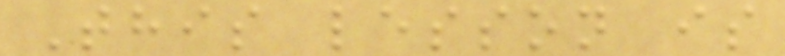This lesson is
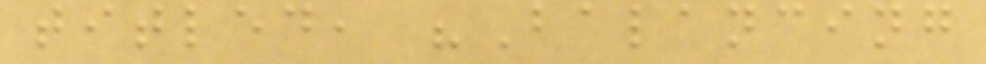titled, "Balancing
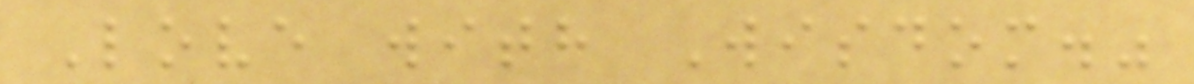Love with Wisdom."
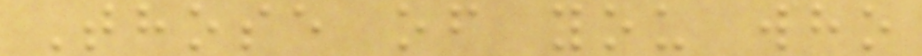Those of you who
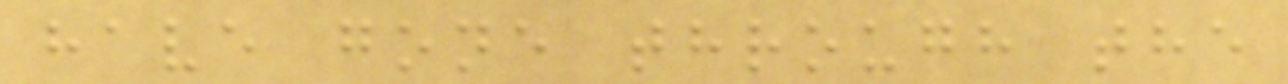have gone through the
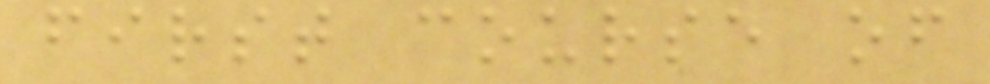first course of
